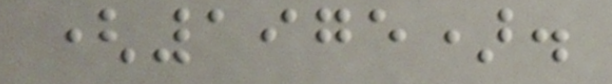(1975).
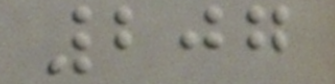207
